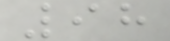98
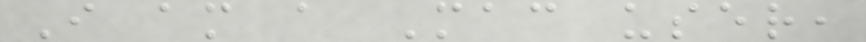I am a Mac user,
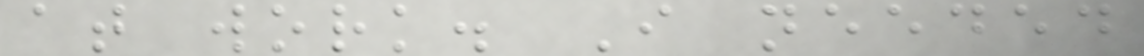at work. I needed
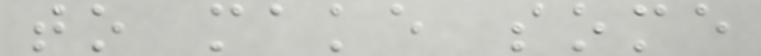to make some
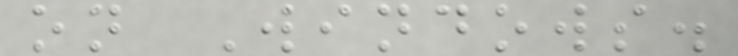on Windows.
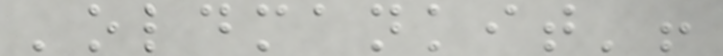'oldmankit'!
